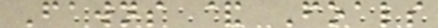Fawns & Foals
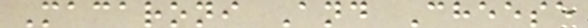Macaroni And Cheese
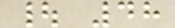| 48
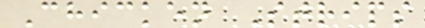Chicken Strips
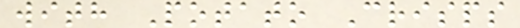with Potato Crisps
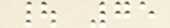| 75
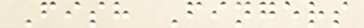Fish Fingers
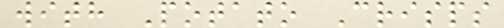with Potato Crisps
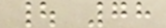| 78
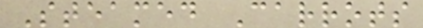Steamed Carrots
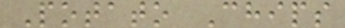Potato Chips
